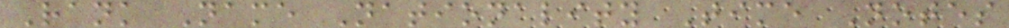Rank Name Nationality Time Notes
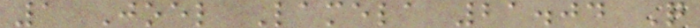1 Joel Lamela 21.04 Q
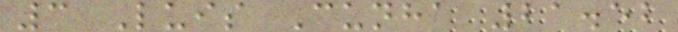3 Luis Cunha 21.52
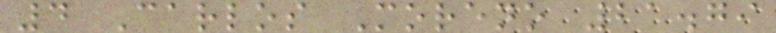4 Carlos Moreno 21.79
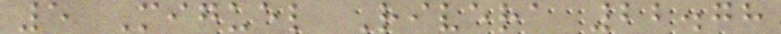5 Miguel Rivera 22.78
